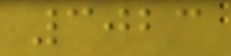3023
